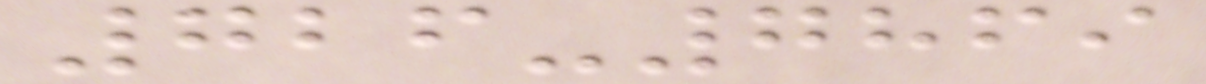726-7869
